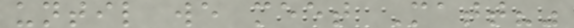until we meet Matt?"
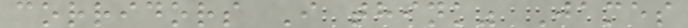corridors I think" James
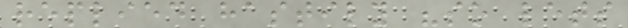replied hastily "so lets
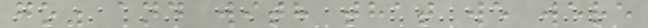go" and with that we were
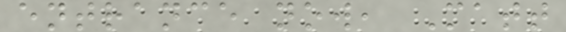entrance now, Matt
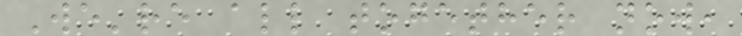We're all together now,
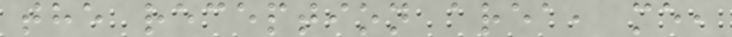the reception area, me,
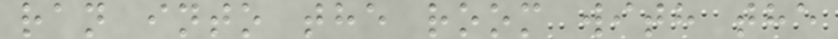ran into the room with the
